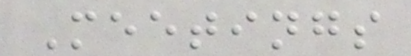Meetings
